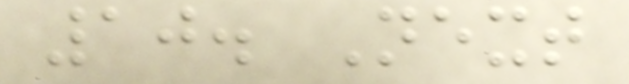10. Next
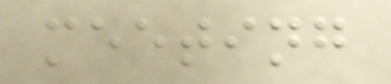meeting
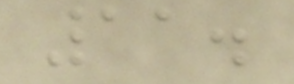11.
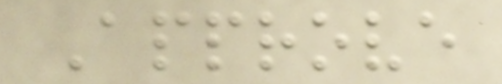Approve
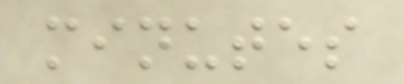minutes
